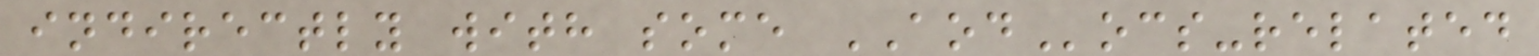indirectly with some AODocs-related
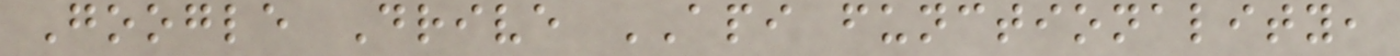Google Drive API functionality,
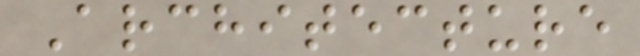Architecture
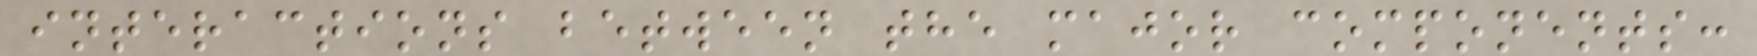interactions between the major components:
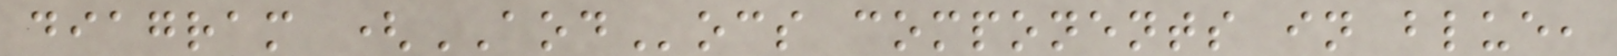diagram (AODocs components in blue,
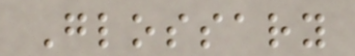Glossary
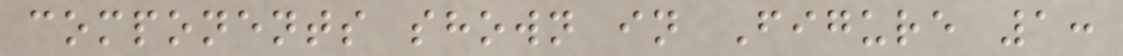components shown in Figure 1:
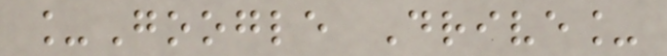_Google Drive_
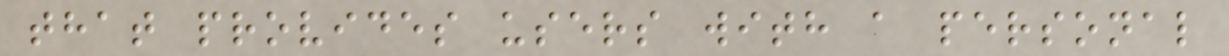that provides users with a personal
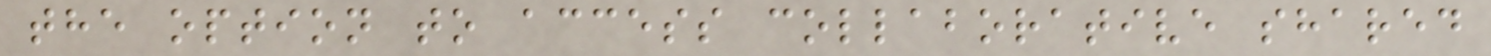the option to access collaborative shared
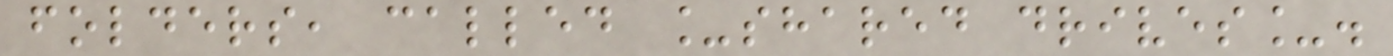folders, called _shared drives_.
